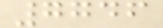7746
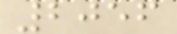2056
